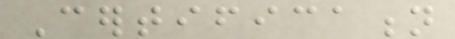Certification
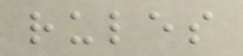rules
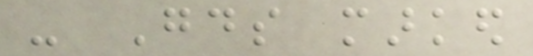- Goods marked
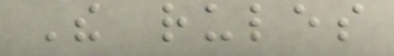The rules
